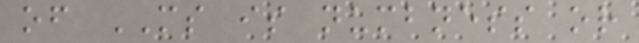of MS is numbness or
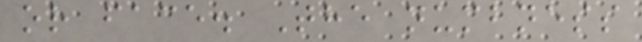or face. The numbness
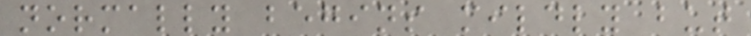normally begins mildly but
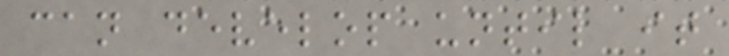can develop until it
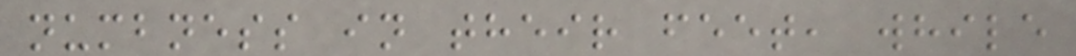numbness in their feet, while
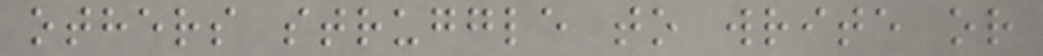others struggle to write or
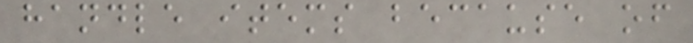handle items because of
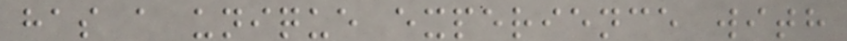has a unique experience with
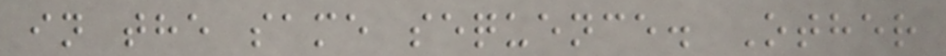in the same sequence. Other
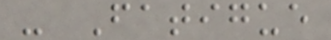- Fatigue
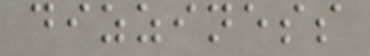dizziness
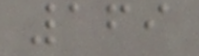169
